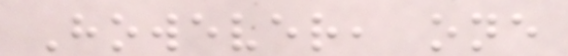However, one
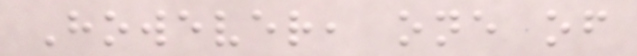However, one of
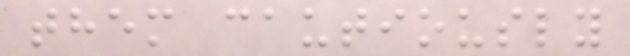them cautiously
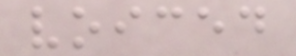voiced
